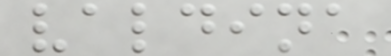valdina
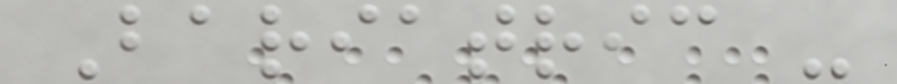Bariatric -
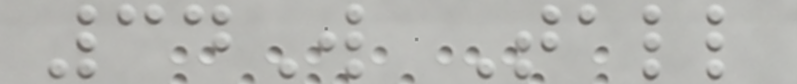34W Tall
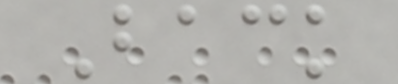Back
